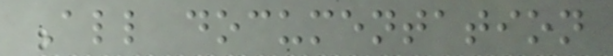All documentation
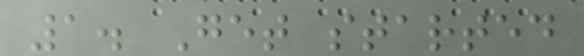1. Get started
